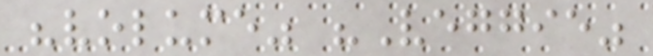"volume" "Veggie"
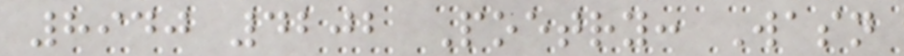8940 4202 Poetry: Wasn
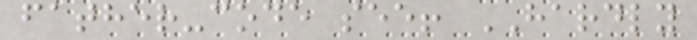father-code see! HARDLY
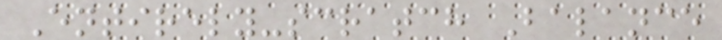Entirely-scratch Balance
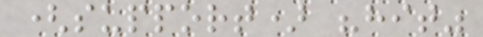(support) "hit"
